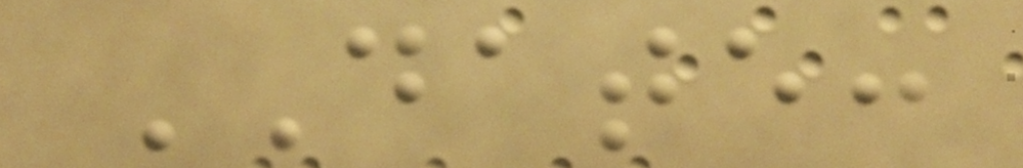DATE:
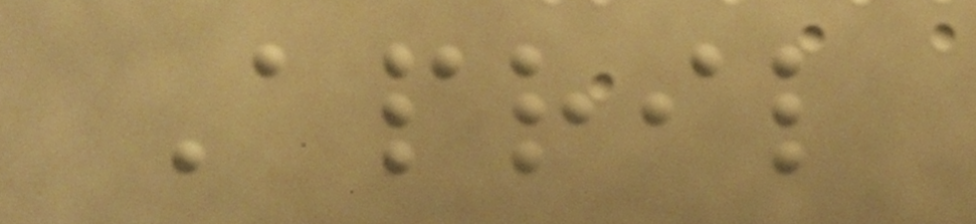April
